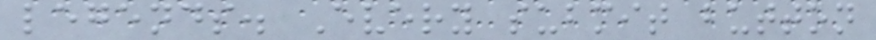legends. Every submit button
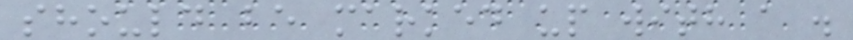should be marked up with a .
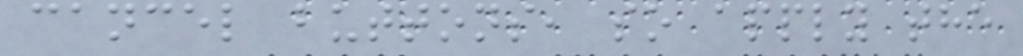cancel buttons, so apply the
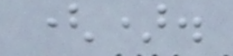().
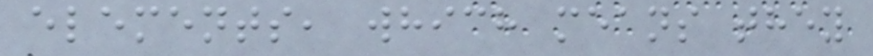elements, which means they
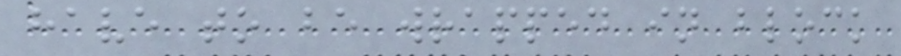have to be wrapped in block
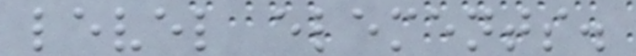level elements.
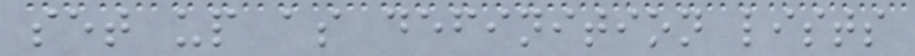set up as definition lists
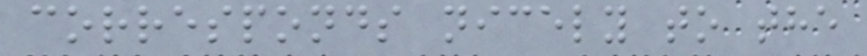corresponds nicely to the
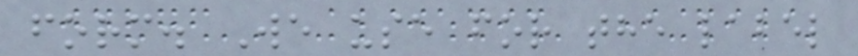form. We use for the label
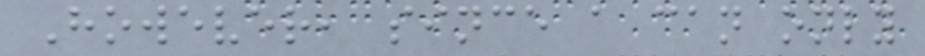However, since a can only
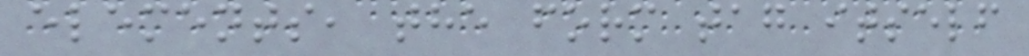elements, the form tag itself
